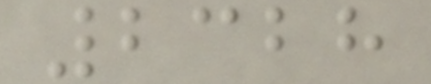2328
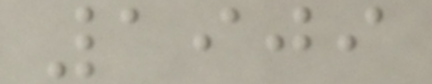1909
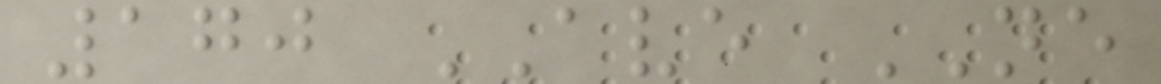170 AVE NE
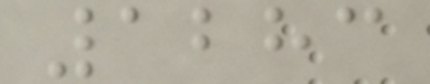1283
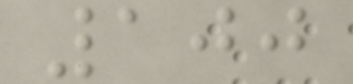100
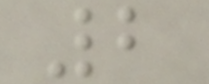2
